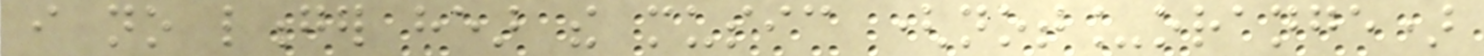i no longer hear the music (not_orange)
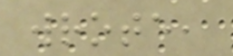wrote,
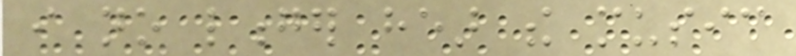i no longer hear the music
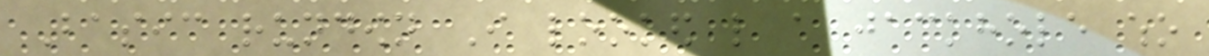Basic rundown I looked like a jackhole who
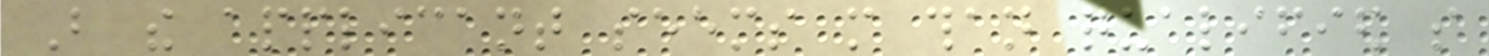But the applicant seems more than qualified so
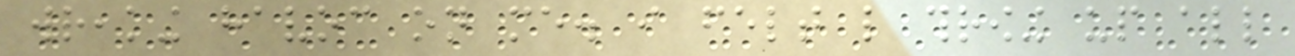wreaking havoc on me. i felt like throwing up all
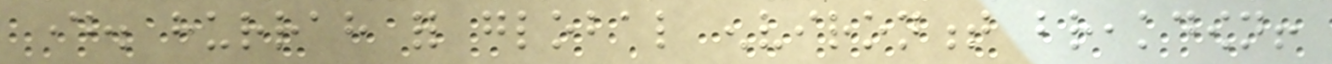day. hurrah for global environment breakdown!
